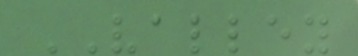VALLEY
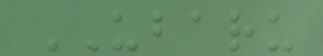UBARU
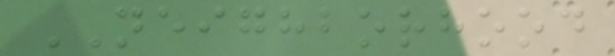NEIGHBORHOOD
